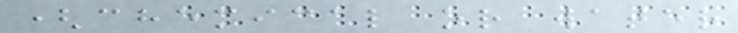(chemical or water
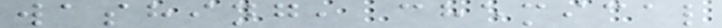washing, chemical
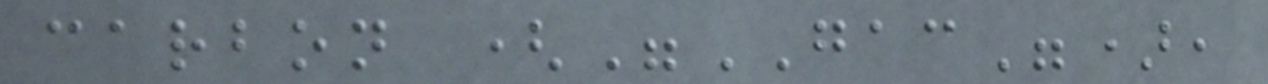carbon ("GAC"),
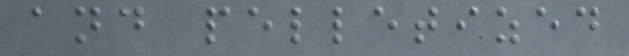and pelletized
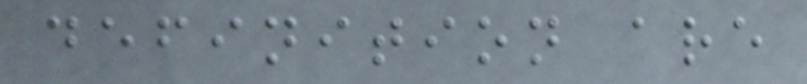definition are
